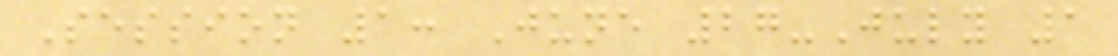Session 1: June 27-July 1
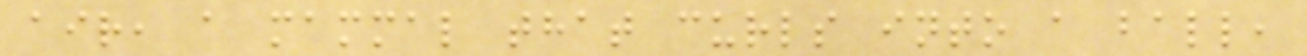air, a mammal that curls into a ball,
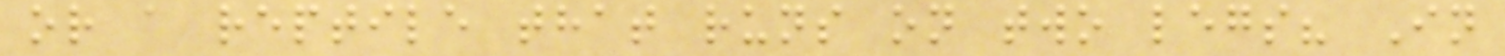or a reptile that runs on two legs? In
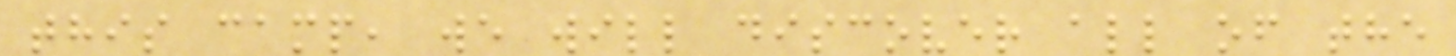this camp, we will discover all of the
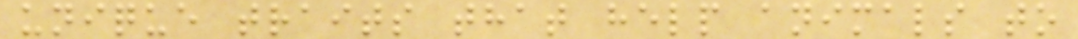unique traits that help animals to
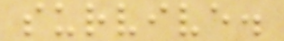survive.
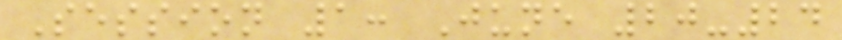Session 1: June 20-24
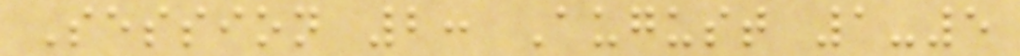Session 2: August 1-5
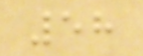58
